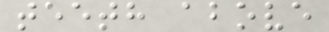teeth above
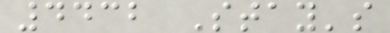4432 Stay's
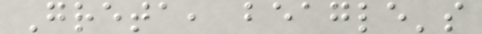Greta, beagle's
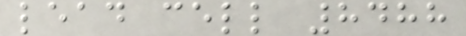lead cell 8488
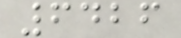6426
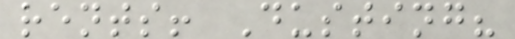rents! Dusting?
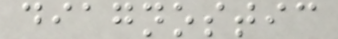diagnostic
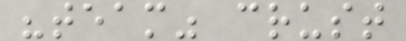"team" crust
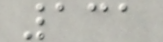131
